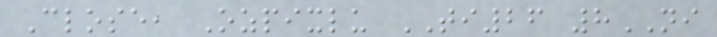Close, Ozpixlu TI26 8NI
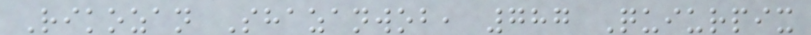Rikozan Shazanwob, 787 Quiurpix
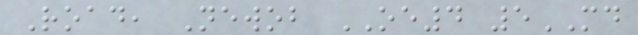Road, Newob OE4 5MD
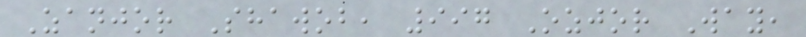Zanjor Shawob, 997 Ozjor Way,
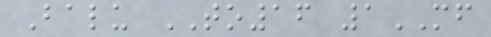Balu TO16 1MF
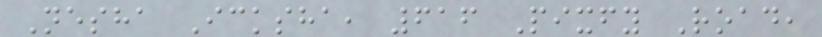Nesha Icksha, 616 Pixfy Road,
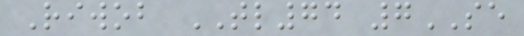Riwob TL74 7SE
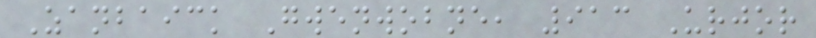Zanbaick Gwenwobne, 913 Urjor
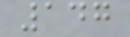147
